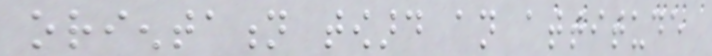orientation toward an attitude
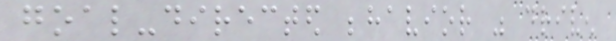goal-directed behavior was driven
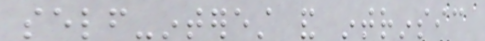self-interest and intrinsic
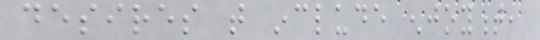desires that include enjoyment,
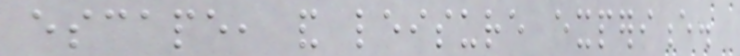escape, and leisure experience.
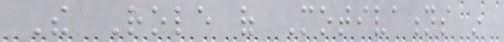The Role of Motivations in
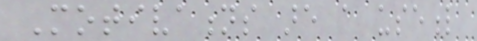Motivations are a useful
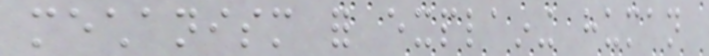mechanism for explaining human
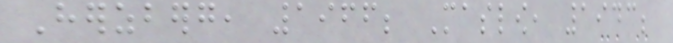Herzberg, 1966; Maslow, 1943;
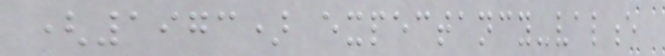(1973) expectancy-valence
